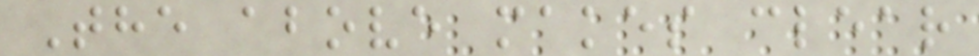The above makes clear
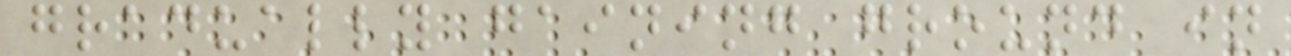gradually gaining ground in
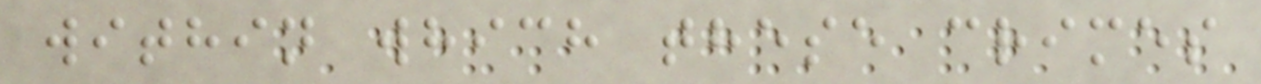within which these crimes
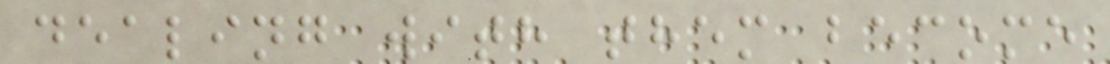dealing with them become
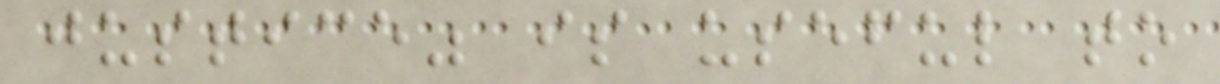justice" is useful to
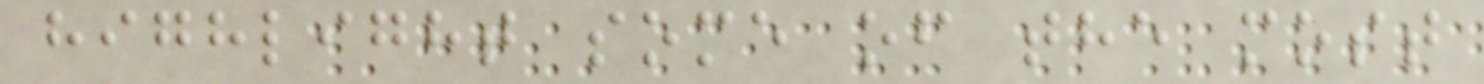highlight some of the most
